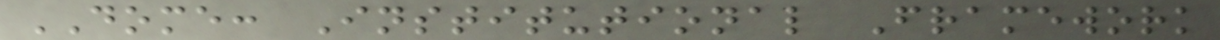DOME: Institutional Framework
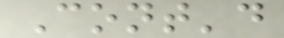Cont'd
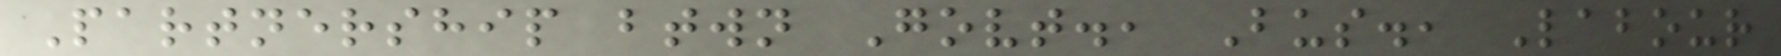Partnership btwn Govt., Bus., Labour
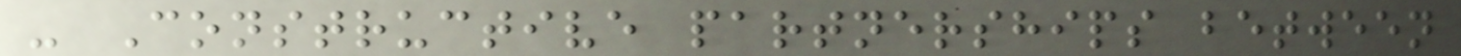- Constructive partnerships between
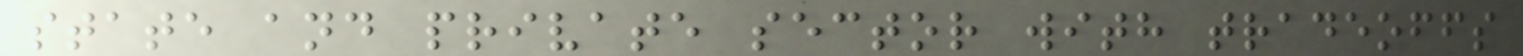state and private sector with tradeoffs
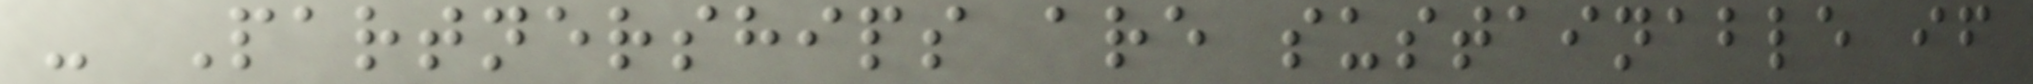- Partnerships are sustainable if
